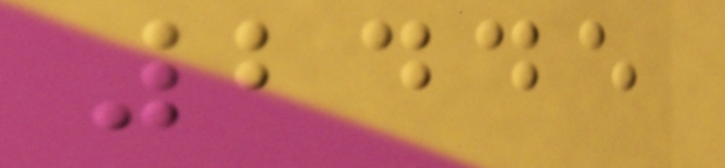2445
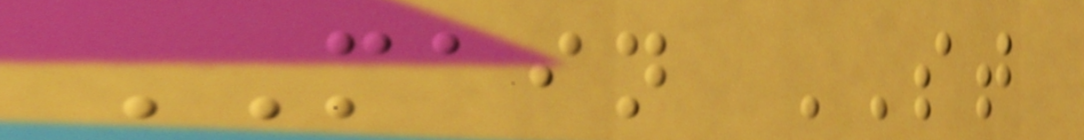MAIN ST
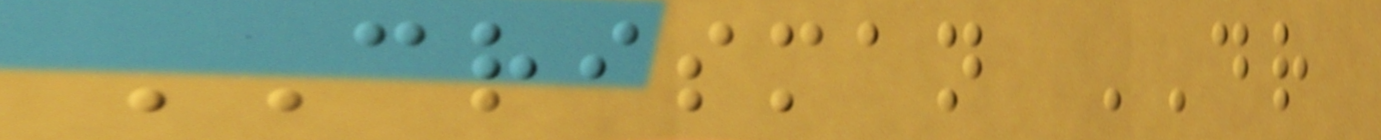CRISMAN DR
